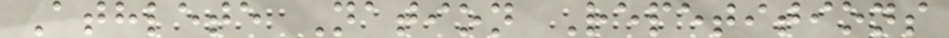Athlete Nation Repetitions
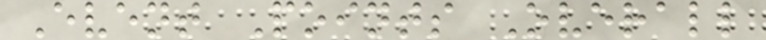Event Points Overall
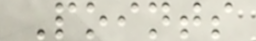Points
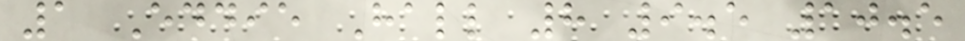1 Eddie Hall 8 9.5 10.5
